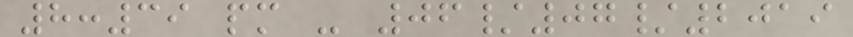8:39 pm - 06/07/2019
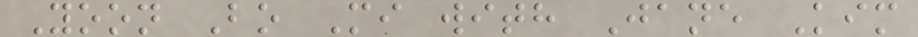Yoon Bo Mi with Jane Kim
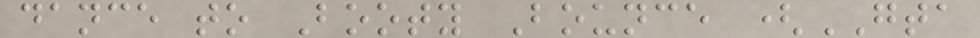dance to Booty Bounce (GTA
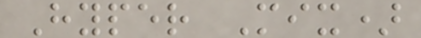Hyper Mix)
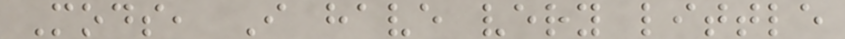Mods, I have very little
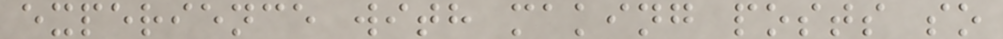experience with making posts so
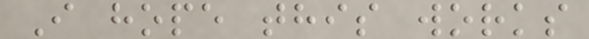I hope this works
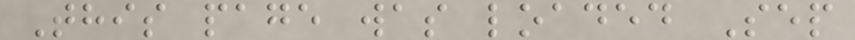This page was loaded Sep
